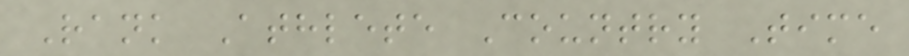Rank Athlete Country Time
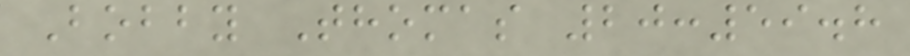Bobby Thomas 20:59.8
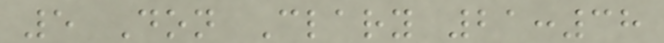5 Don Clary 21:38
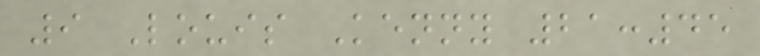9 Louis Kenny 21:45
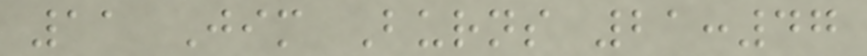11 Jim Burns 21:47
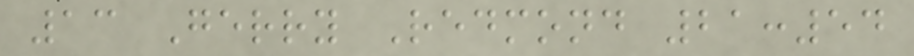13 Gerry Redmond 21:54
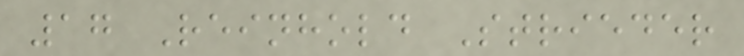17 Reinhold Strieder
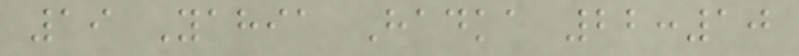19 Yahia Hadka 22:10
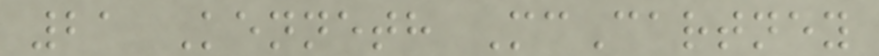21 Kenneth McCartney
